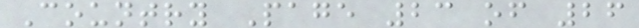Country Page 23 of 26
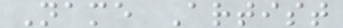Name Artist
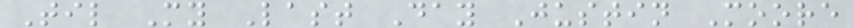Til My Last Day Justin Moore
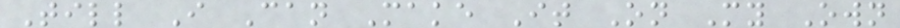Till I Can Make It On My Own
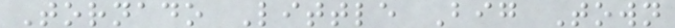Tornado Little Big Town
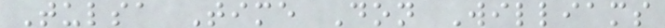Tulsa Time Don Williams
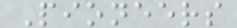Pioneers
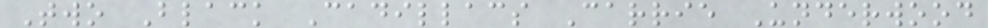Two Black Cadillacs Carrie Underwood
